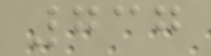737
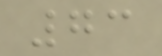73
